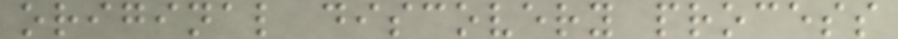original discovery process
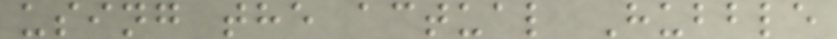using the actual Hubble
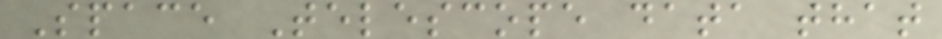Space Telescope data that
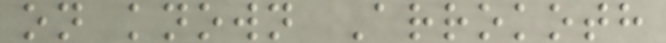on known Arrokoth
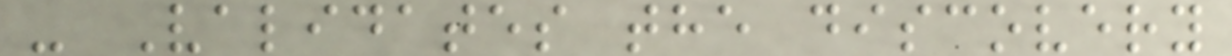- Validates the discovery
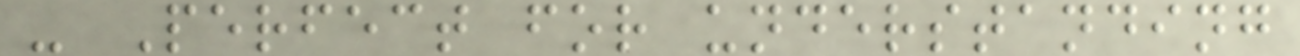- Perfect for understanding
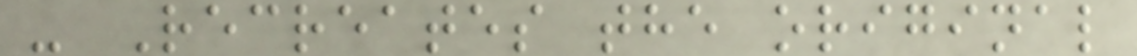- Recreates the original
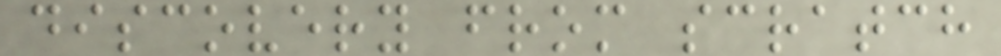discovery from scratch
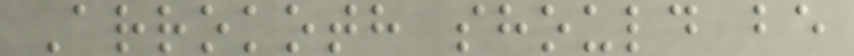Arrokoth should be
